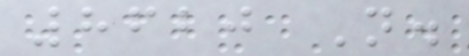8620 N.
